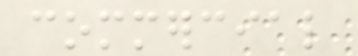commercial
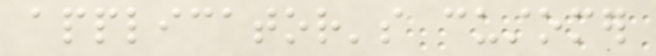applicator's customer
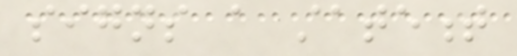signs a statement
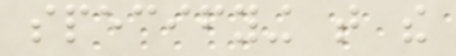specifying that the
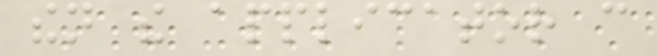then the applicator can
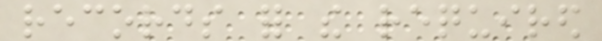records for the required
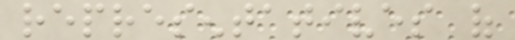representatives of
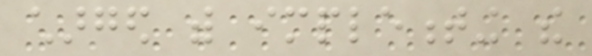charged with implementing the
